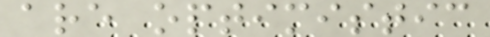are optimistic
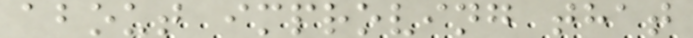about improving that
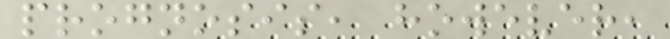prognosis, however,
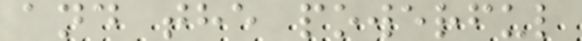and the powerful
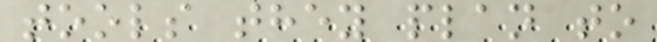tools they plan to
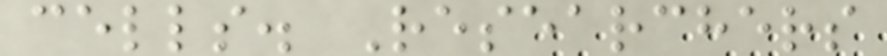cells. Researchers
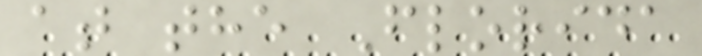at the Florida
